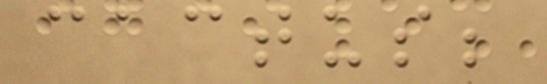cactus;
